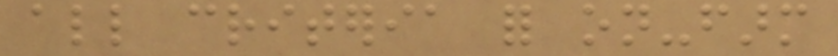all criteria for on-farm
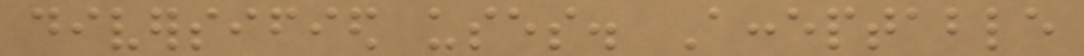diversified uses. Acceptable
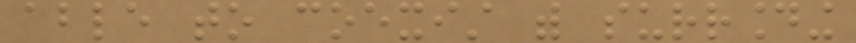able to coexist with surrounding
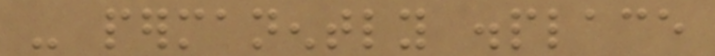- permanently displace
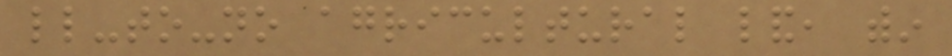little-to-no agricultural land, within
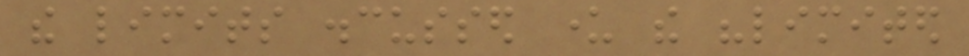the limits discussed under the "limited
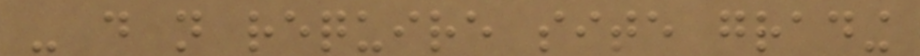- do not require site grading
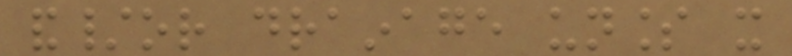and/or drainage unless it
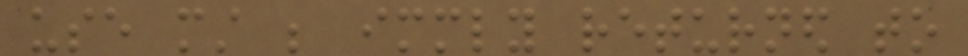use must be immediately returned to
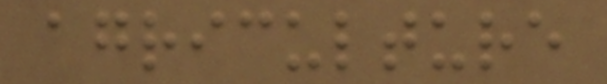agriculture
